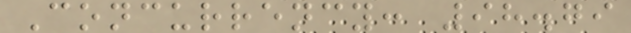Concurrency: 98.79
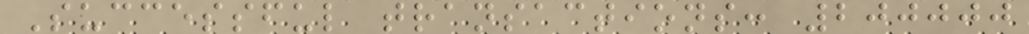Successful transactions: 200000
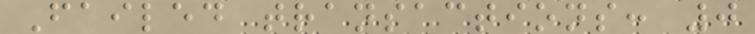Failed transactions: 0
